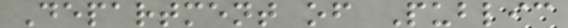Department of Public
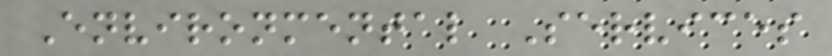Environmental Services
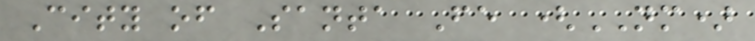City of Santa Fe (NM)
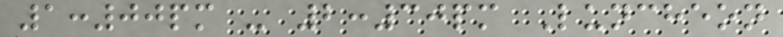1:00pm - 2:30pm Luncheon
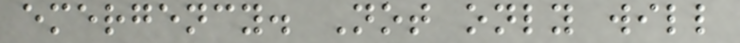emergency. Not only will
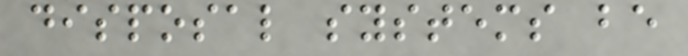disposal systems be
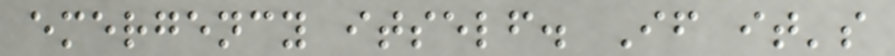emergency itself. If it's
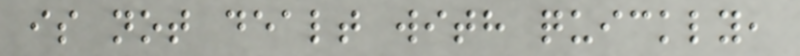is not dealt with quickly,
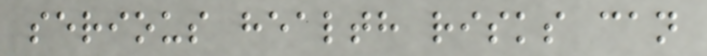serious health risks can
